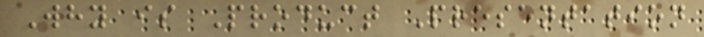Why is Product Presentation
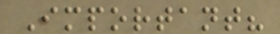Important?
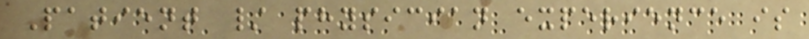Patient / physician experience is
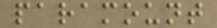paramount
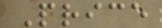Price
